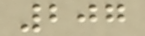207
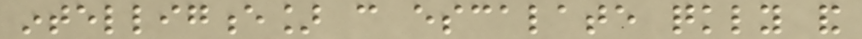intelligence] can escalate quickly and
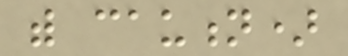with caution)
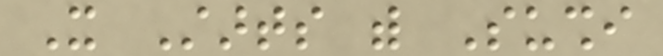It Starts with Sushi
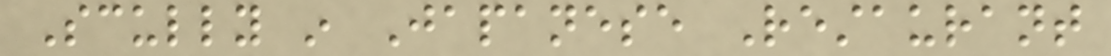Scully in Japanese Restaurant
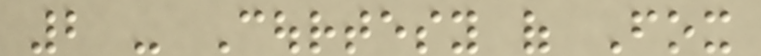2 - Courtesy of Fox
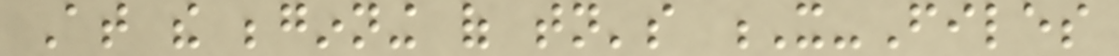At the beginning of tonight's X-Files
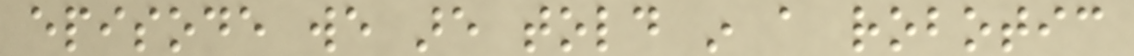episode we are told in a robotic
